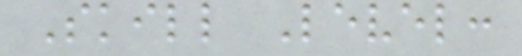Skill Level:
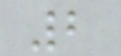2
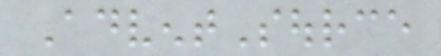AdventSource
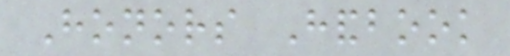Honors Handbook
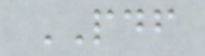PDF
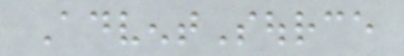AdventSource
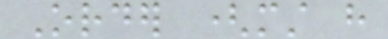Order (must have
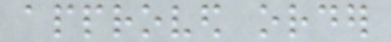approved order
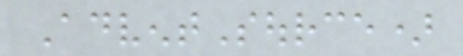AdventSource)
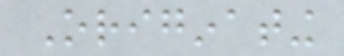Originating
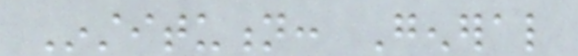Institution: General
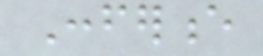Conference
